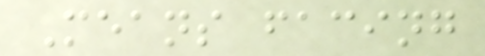Means facing
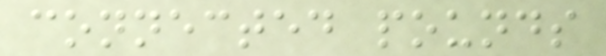connected pounds
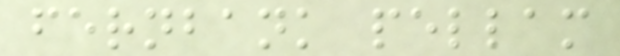fernbank pellam
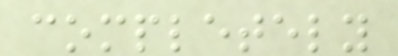completely
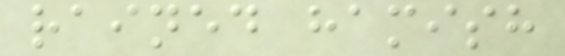rained hamish
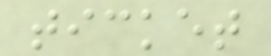ticket
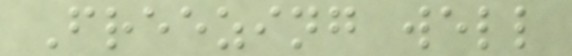Freezing well
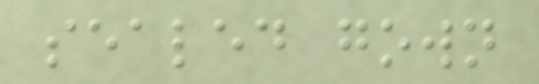sealed gown
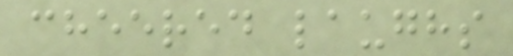cheered laughs
